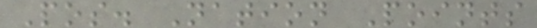Pos. Nation Points
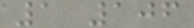1 106
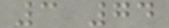3 74
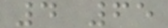4 65
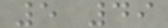5 49
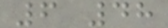6 48
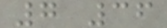7 36
